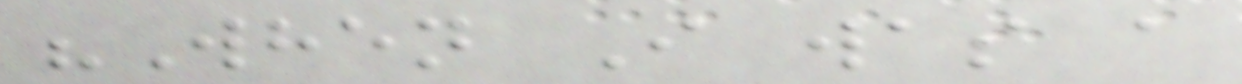"When I was a
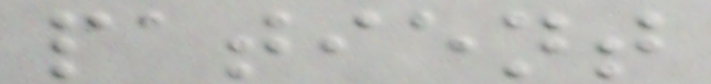patient
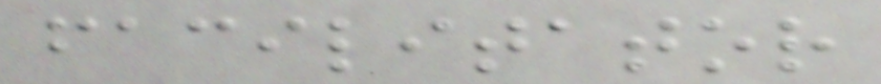facilitator
